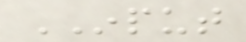INPUT
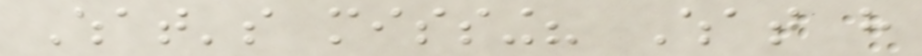What's missing? What have
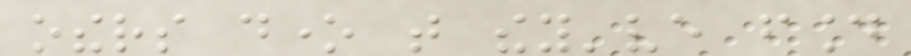others done that they've found
